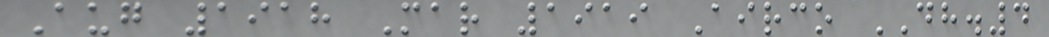Aug 1918 Mar 1919 Airco DH.4
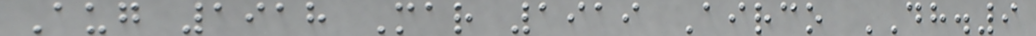Aug 1918 Mar 1919 Airco DH.9
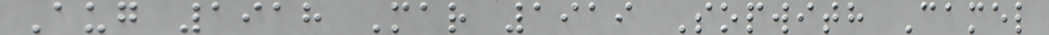Aug 1918 Mar 1919 Sopwith Camel
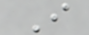I
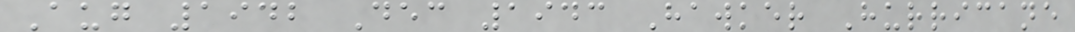Aug 1942 Dec 1943 Hawker Hurricane
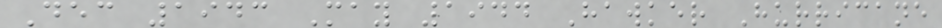Dec 1943 May 1944 Hawker Hurricane
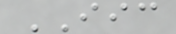IIC
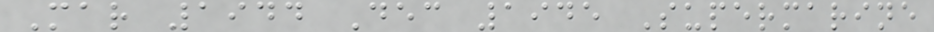Mar 1944 Dec 1945 Supermarine
